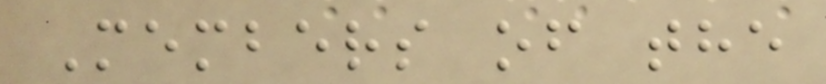Members of the
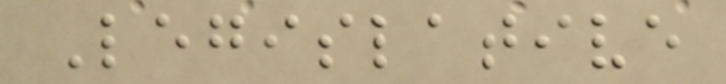Legislative
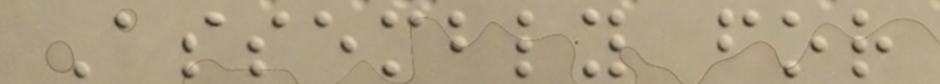Assembly for
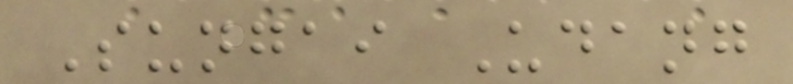Sungai Udang
